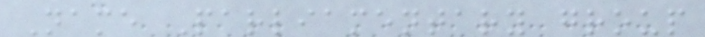Name Parliamentary group
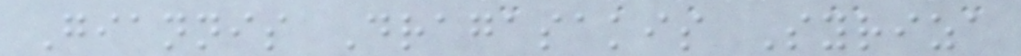Giannis Dragasakis Syriza
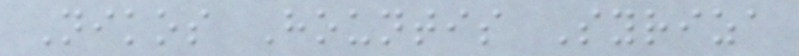Nikos Hountis Syriza
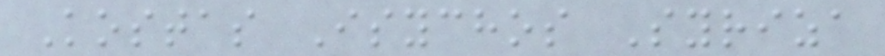Kostas Isychos Syriza
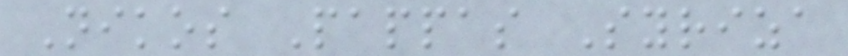Nikos Pappas Syriza
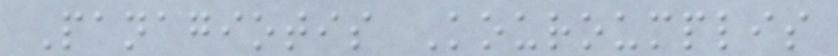Panagiotis Kouroumplis
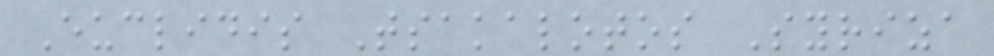Euclidis Tsakalotos Syriza
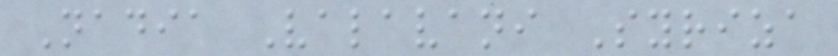Nadia Valavani Syriza
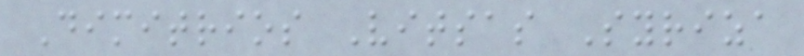Dimitrios Vitsas Syriza
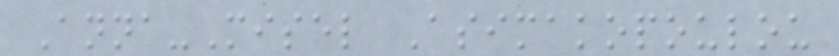Anna-Misel Asimakopoulou
